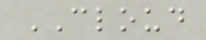CLOUD
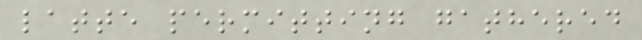latte permitting gathered
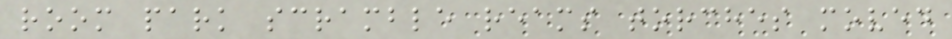room park scramble reams torches moved
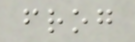frog
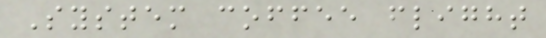System coffee flight
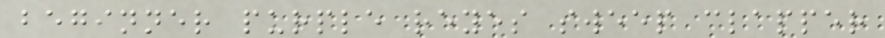beginner purple reyes sweep clapper
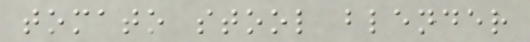tomato stool blender
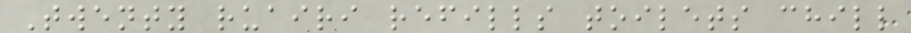Twenty ruairi refills toilets chill
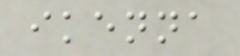ikenna
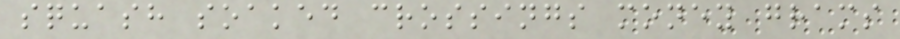squash soaked crossings money grams
